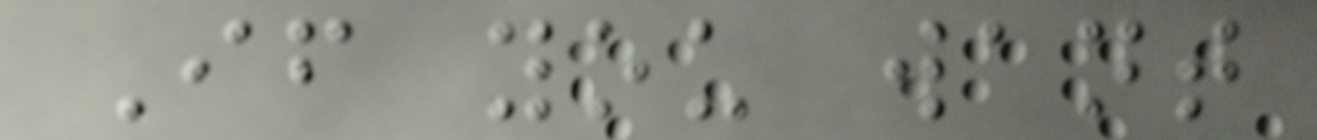If you want
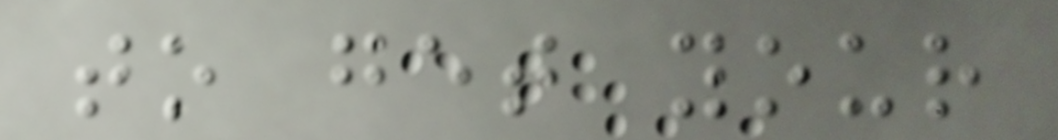to get your
